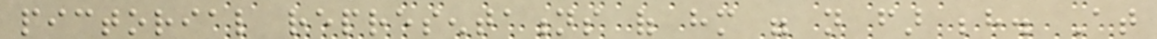pictorial representations of him were not far behind. At
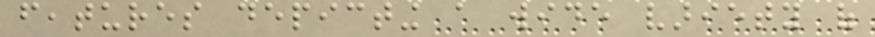features depicting a wide variety of
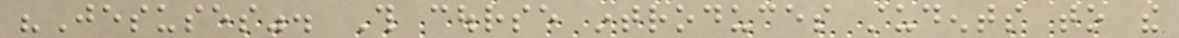"Jesuses". This course introduces students to the
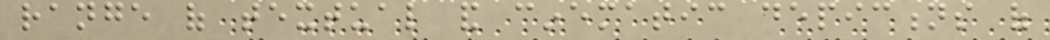range of textual and cinematic depictions of
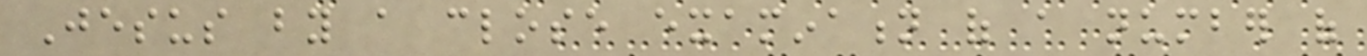Jesus by a close examination of a number of
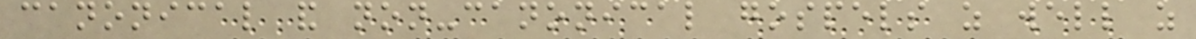canonical and non-canonical gospels as well as
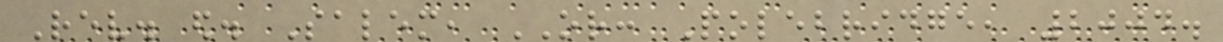Rev. ed. Salem, OR: Polebridge, 2004.
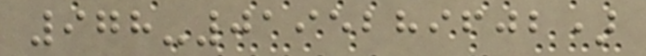978-0195289602)
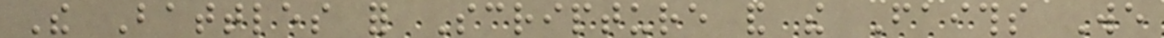The Battles for Scripture and the Faiths We
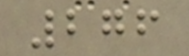276
